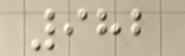982
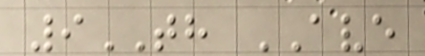9TH AVE
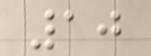10
